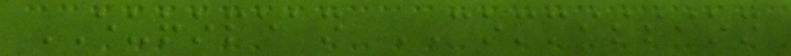EUROPEAN COMMISSION
